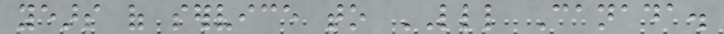years of service to LLL Canada.
